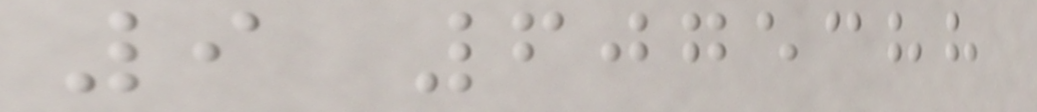9 6075388
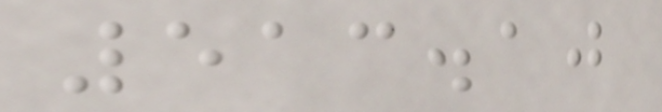513.10
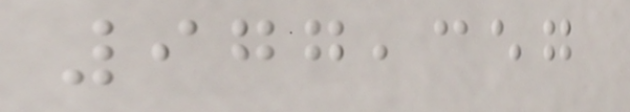977,357
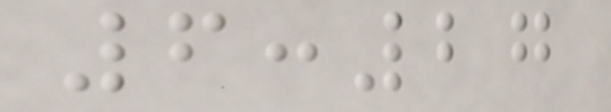6:27
